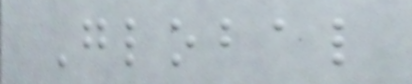Global
